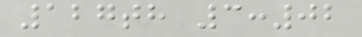127th 3:02
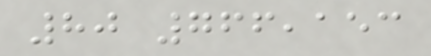80 766,153
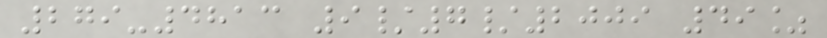279-4813 9/7/2009 49%
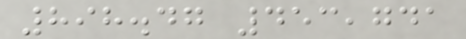898.47 453,741
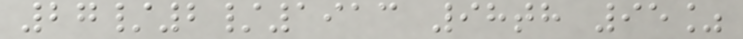27/2/1913 98th 95%
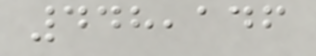448,146
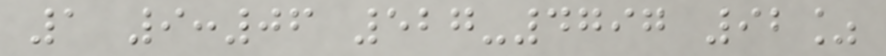1 9:06 527-4797 92%
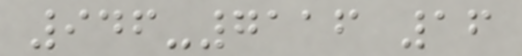946-7116 16
